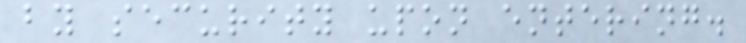by security upon entering.
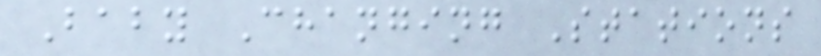Baby Changing Stations
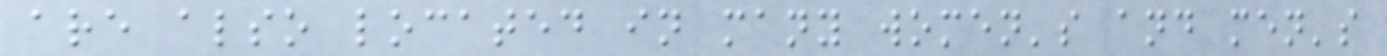are also located in many women's and men's
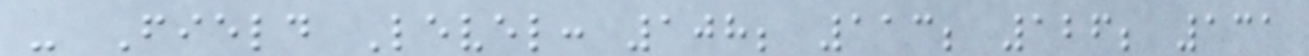- Field Level: 108; 113; 126; 131
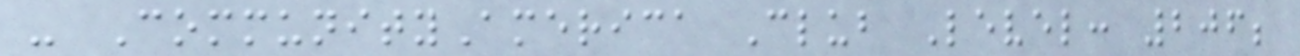- CommunityAmerica Club Level: 206;
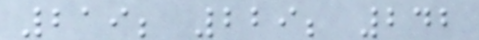219; 229; 242
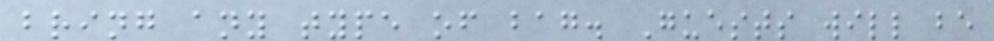bring any type of bag. Guests will be
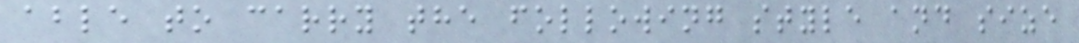able to carry the following style and size
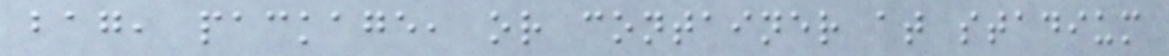bag, package, or container at stadium
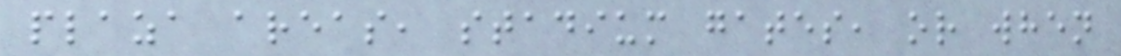plaza areas, stadium gates, or when
